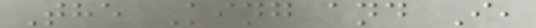The King and I,
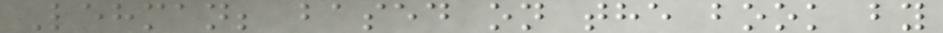Lehman; based on the book by
